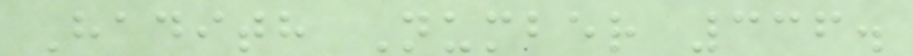Hadith Number 336.
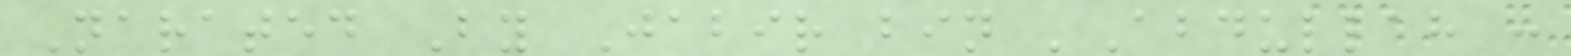Narated By Jabir bin 'Abdullah :
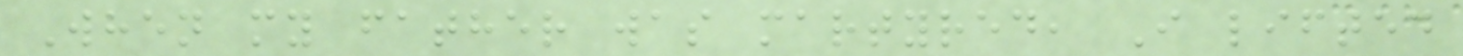When my father was martyred, I lifted
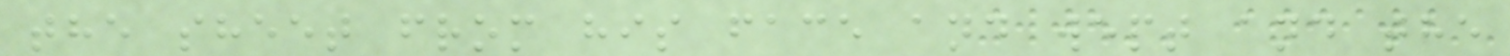the sheet from his face and wept and the
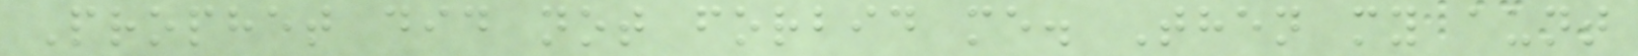Prophet did not forbid me. Then my aunt
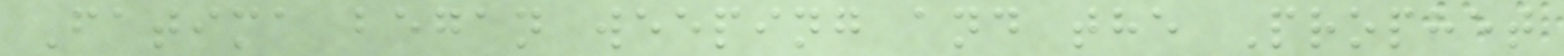Fatima began weeping and the Prophet
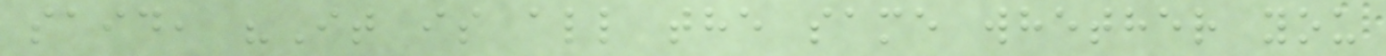said, "It is all the same whether you
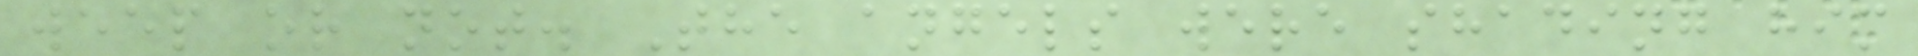weep or not. The angels were shading him
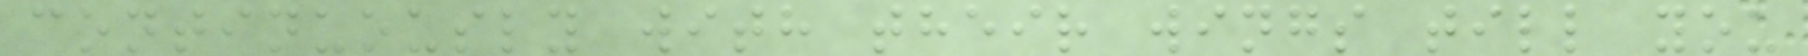continuously with their wings till you
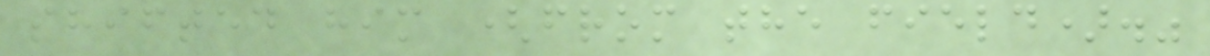shifted him (from the field)."
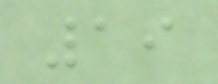19
